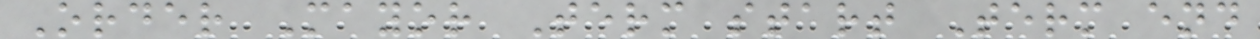Order Mayor Term start Term end
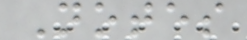Notes
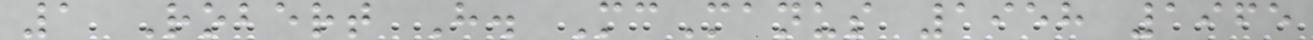1 Robert H. McManus 1958 1965
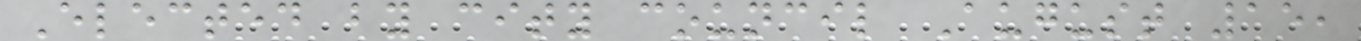Elected by city council August 15,
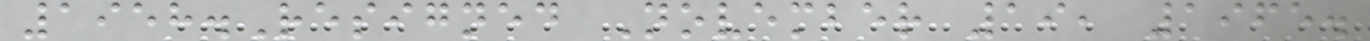1958.Resigned November 19, 1965.
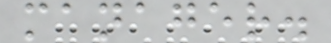manager.
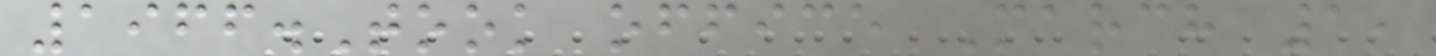1966.Took office March 1,
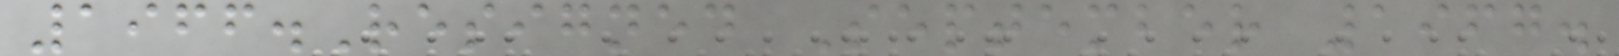1966.Resigned September 1967.
